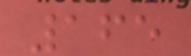165
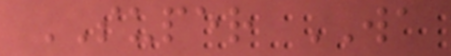SUPER WA
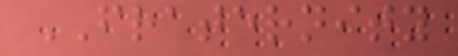FRATERNITY
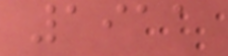1911
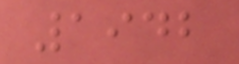1942
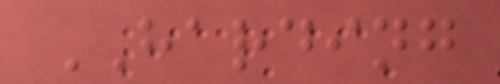HARDING
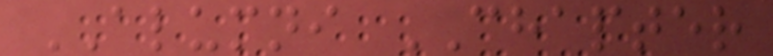ALUMNI CHAPTER
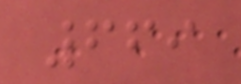669
